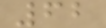62
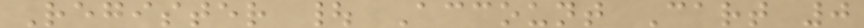Register | Account Cart 0
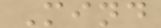Mind
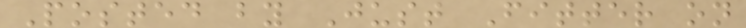Posted by Just Fitter on
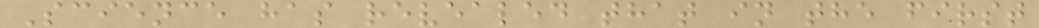Science has revealed that in the first
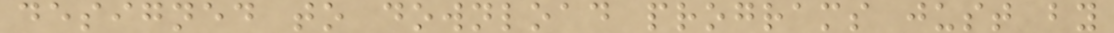designed to download programs just by
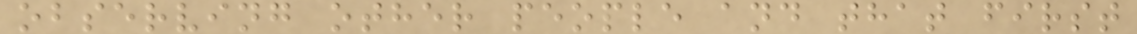observing other people and that first
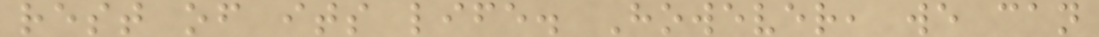rest of its life. However, we can
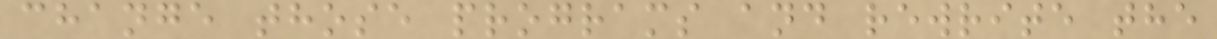change those programs and rewrite the
